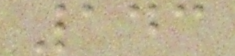143
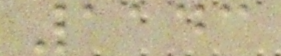1143
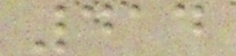414
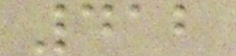412
